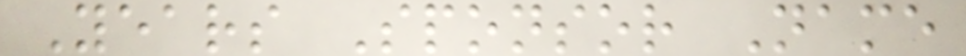Years Sponsor Name
